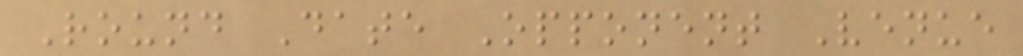Round Date Opponent Venue
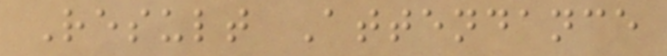Result Attendance
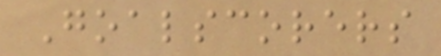Goalscorers
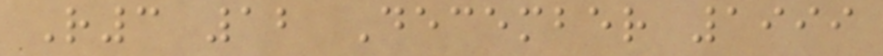R3 12 December 1999
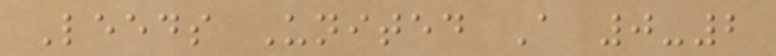Leeds United A 0-2
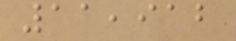11,912
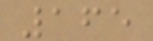165
